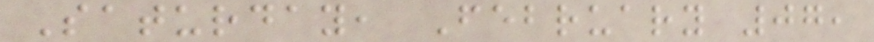Saturday, February 07,
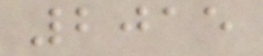2015
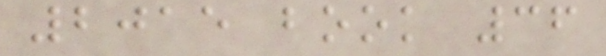2015 book 36
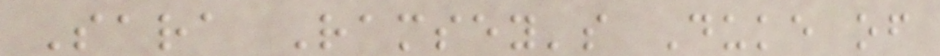Sara Ramsey's Duke of
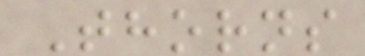Thorns
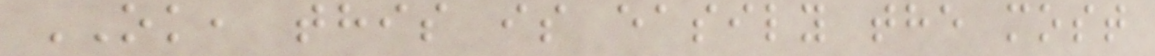OK, this is easily the most
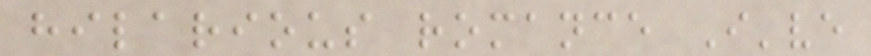hilarious romance I've
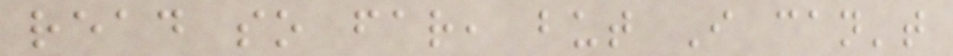read so far, but I can't
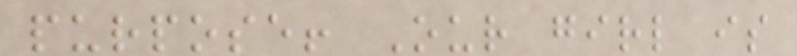purpose! Our girl is
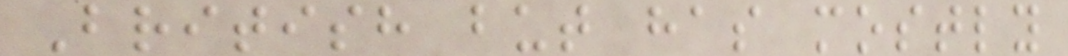British but has mostly
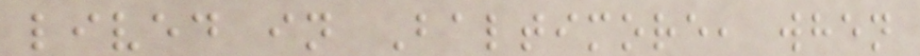lived in Baltimore, when
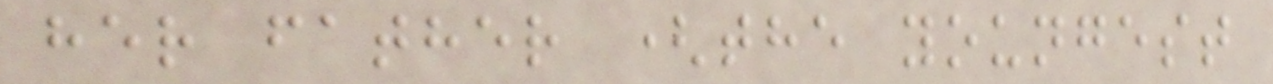her father (the youngest
